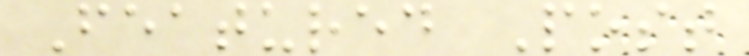Featured Post
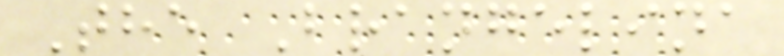The Brangelina
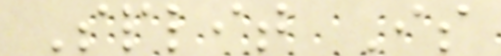Split Is
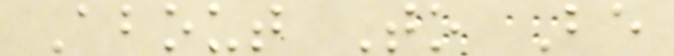About To Be
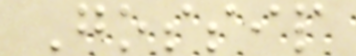Gossip
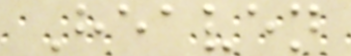Heaven
